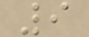9
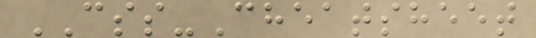CSS-Cheatsheet
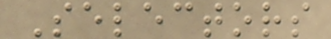Selectors
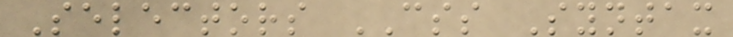Selectors CSS Syntax
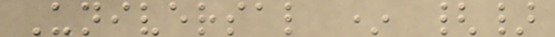Universal * {}
